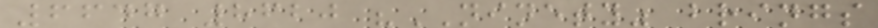6647 8620 "NINETY" brings
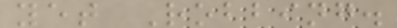yet Robbing.
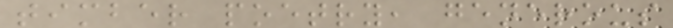timber poetry, generous
